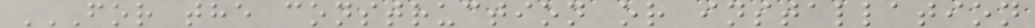FOR THE CONSTRUCTION OR INSTALLATION
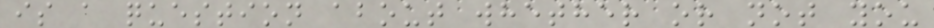is a question about whether or not you
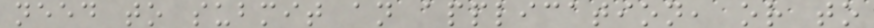need to submit an application, or to
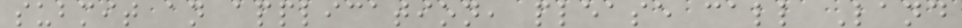submit an application, please call Land
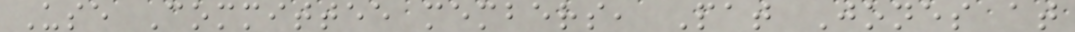Use Committee members, Pat Jones at
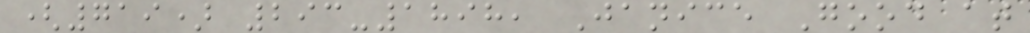(719) 293-1898, Janice Good at
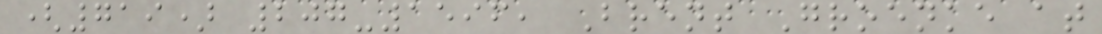(719) 207-1596, Brent Groenke at
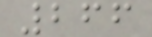266
